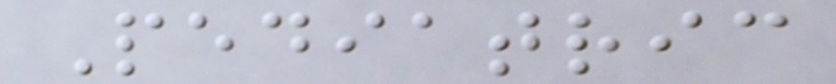Pediatric
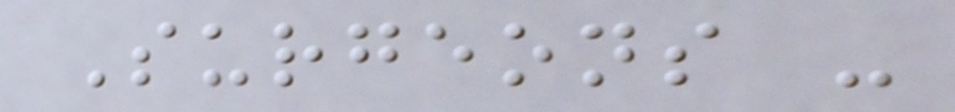Surgeons -
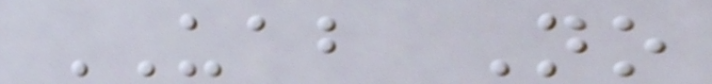UAB No
